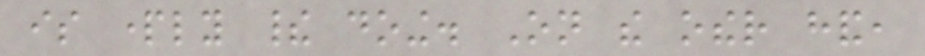is partly their doing. On the other hand,
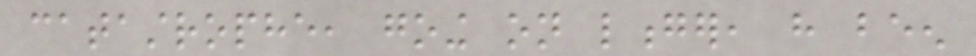catastrophe, going on longer, have been
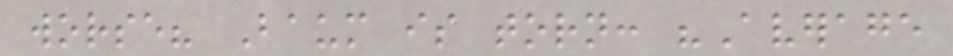worse? Baum is torn: "Average
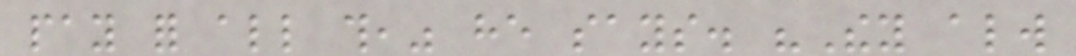pay for all this," he says. "They always
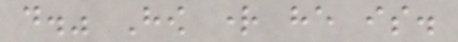do." How right he is.
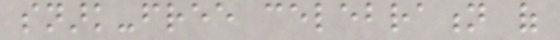snark-free celebration of
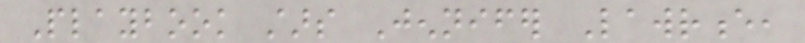Playbook stars Jennifer Lawrence,
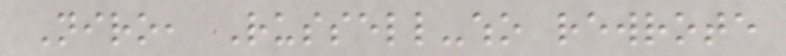Niro, Russell-who rewrote
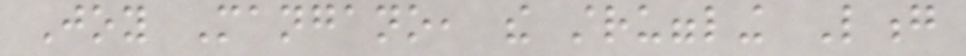Joy Mangano, the struggling Long
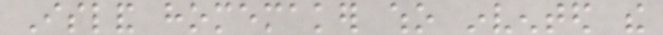Island homemaker who invented the
